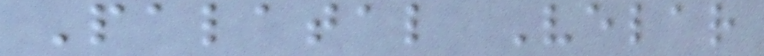Palatal Velar
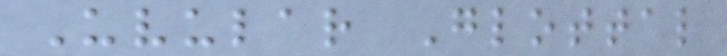Uvular Glottal
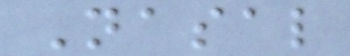Nasal
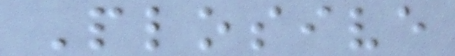Plosive
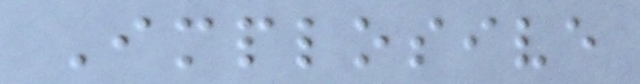Implosive
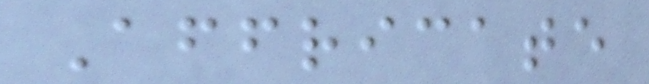Affricate
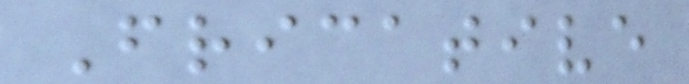Fricative
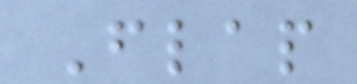Flap
